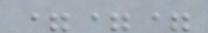===
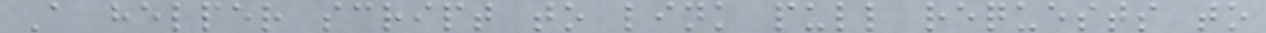A helper script to link pull requests to
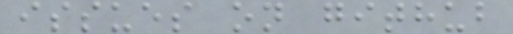issues on github
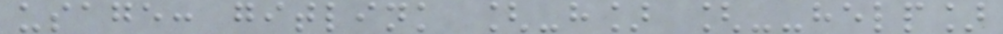usage: gitlink [-h] [--help]
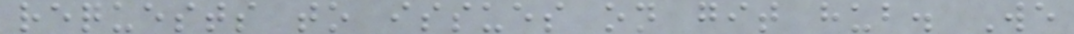requests to issues on git hub. We
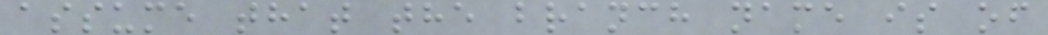assume that the branch name is of
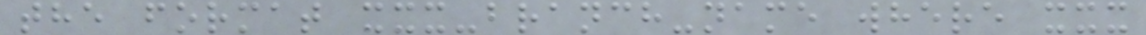the format xxx-branch-name where xxx
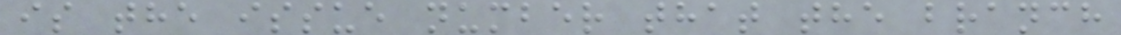is the issue number that the branch
